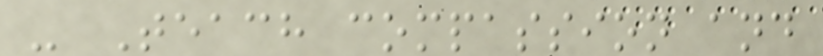- Teach compassion and
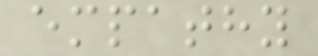empathy
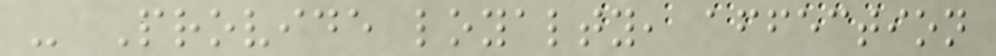- Provide loyalty, affection
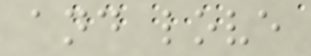and love
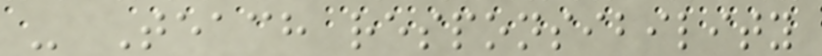- Teach responsibility
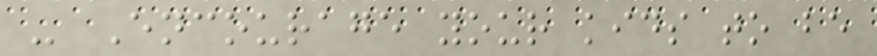- Encourage your kids to be
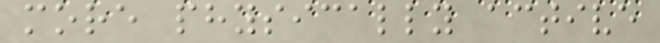more physically active
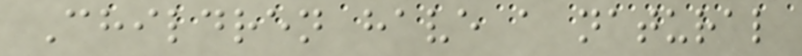Children have a natural
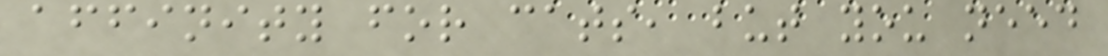affinity for cats, but you need
